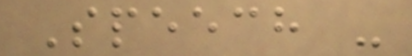Speech -
